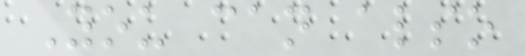You can also
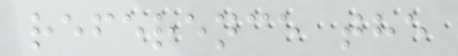reference the
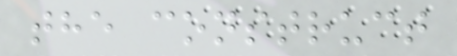the construct
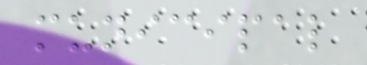municipal
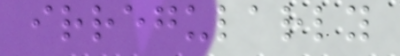irregularly
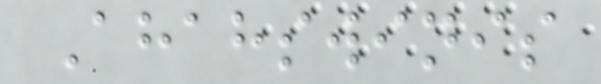Ahahswinis
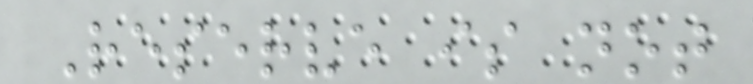Reserve is not
